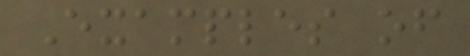Examples of
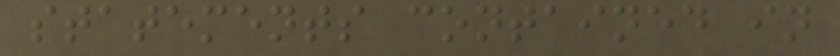statements contained in
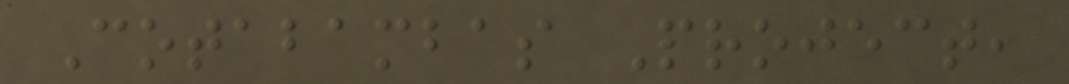Cotabambas Project,
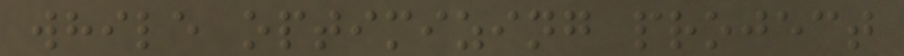while optimizing project
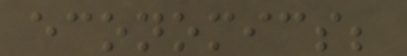economics;
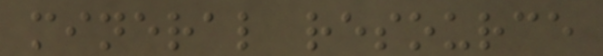mineral resource
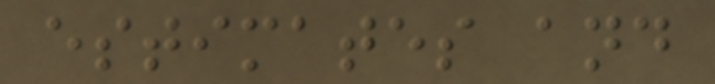estimates and
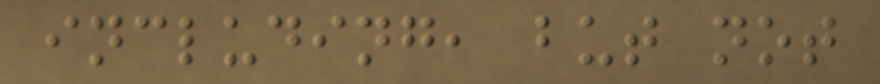including, but not
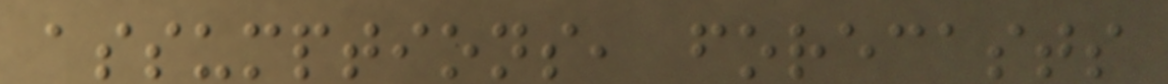assumptions, forecasts
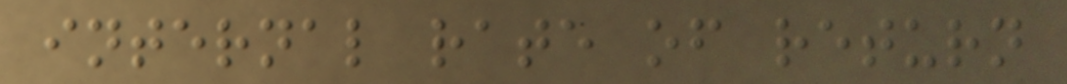internal rate of return
